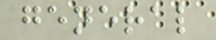general
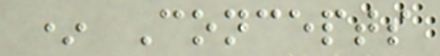* Concepts
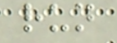run
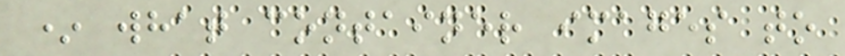* what container images to
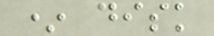* disk
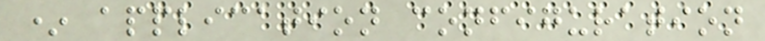* application configuration
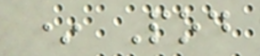* Pod
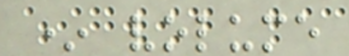* volume
